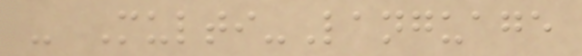- Multi-Language
